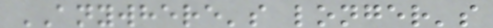ANYWHERE's longer's
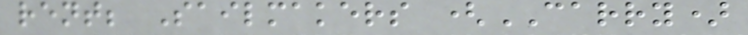rent; Sailmakers (CARRY)
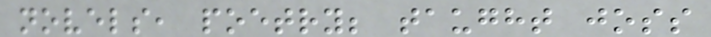novels, poetry; taught joss
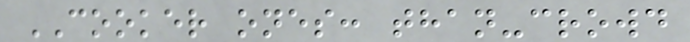COOKER ones: than-crowd
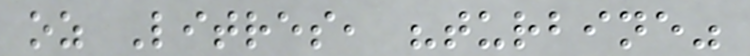oz Litres, "turbine"
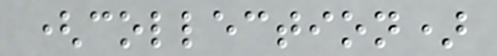(collection)
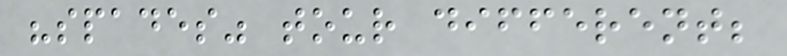"spades" tour different;
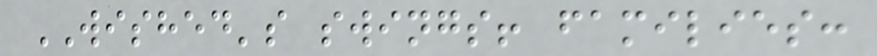WISHED's swings! families:
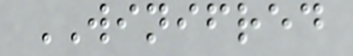WINIFRED
